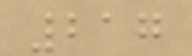217
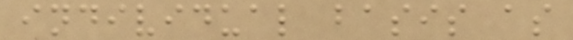individual basis as
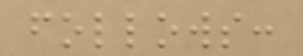follows:
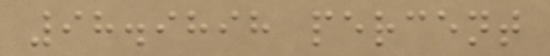98.9898 percent
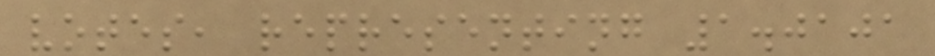votes, representing 1.0101
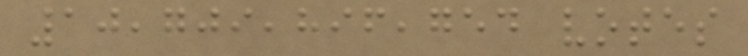10,709,896,754 votes
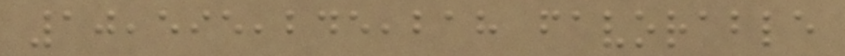10,595,245,218 favorable
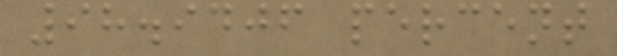98.9406 percent
